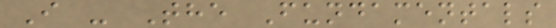I - The Fundamentals
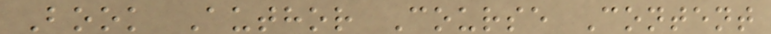Book Author Course Content
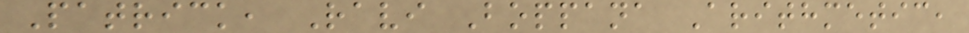Patrick, Ravi Boppana Arithmetic,
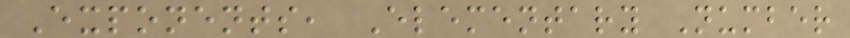Exponents, Elementary Number
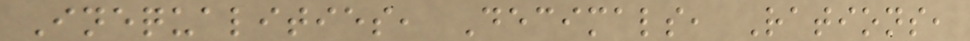Inequalities, Decimals, Rations,
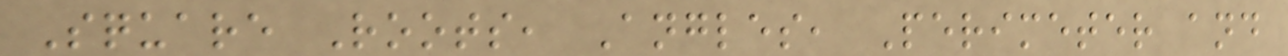Square Roots, Angles, Perimeter and
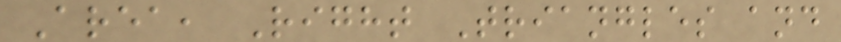Area, Right Triangles and
